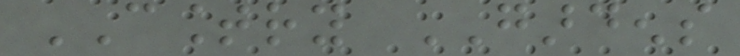COUNTRY GARDENS
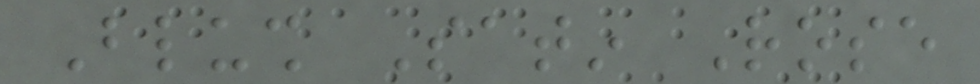Blush Satin Rose
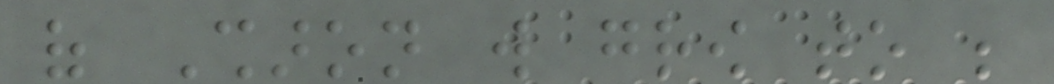of Sharon will grow to be
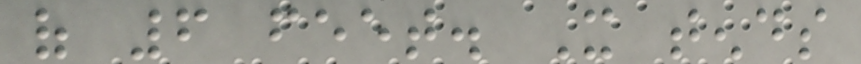of 6 feet. It tends
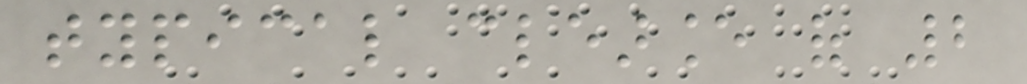typical clearance of 2
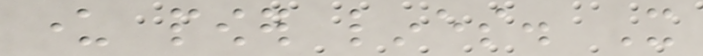under power lines. It
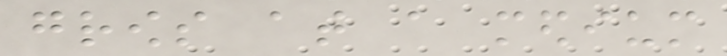grows at a medium
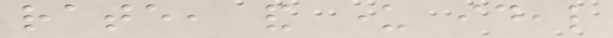rate, and under ideal
